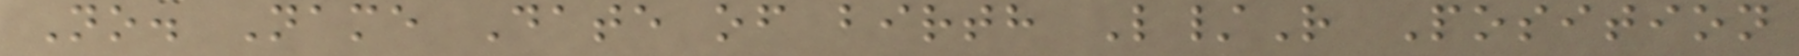No. Name Date of birth L/R Position
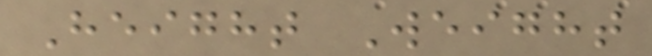Height Weight
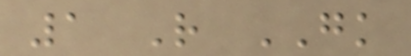1 R GK
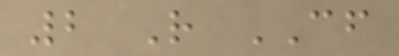2 R CF
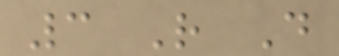3 R D
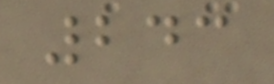243
